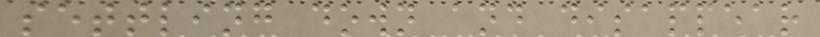settling down and disappear
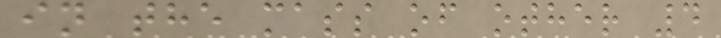in the mass of other 4
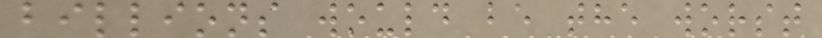billions would be the worst
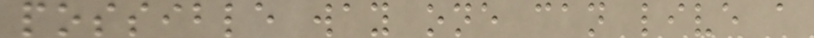possible way one can live a
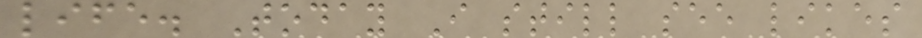life. Today I still see likes
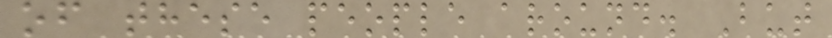of these people around. But
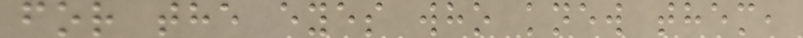for the eyes who knew them,
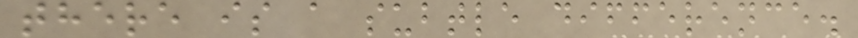there is a subtle difference.
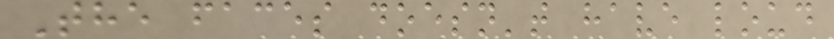The faces doesn't have loud
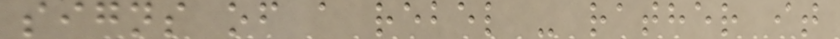signs of a rebel - rather it
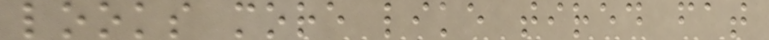looks more like tired fat
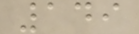149
